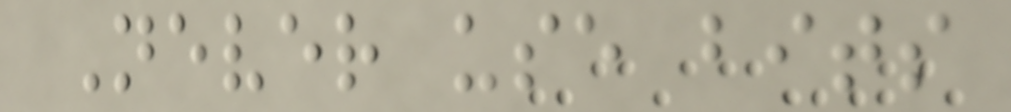Never use bits
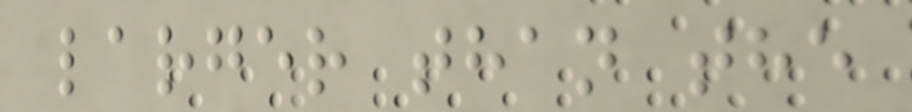larger than the
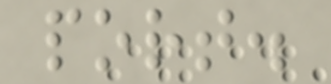port.
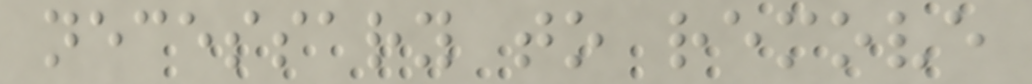necessary to remove
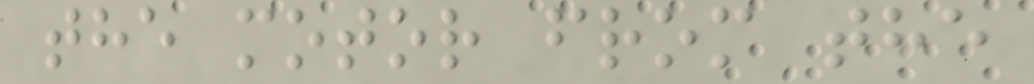the motor from the
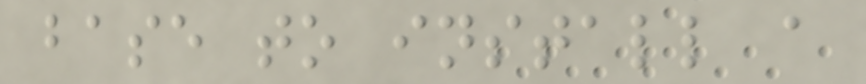base to install a
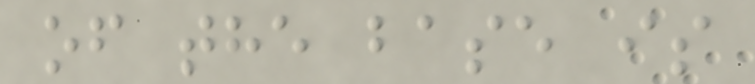of the base is
